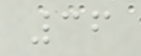36
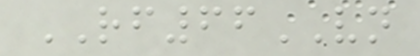RF66VN
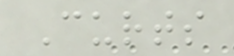Curts
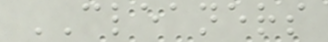CLEANERS
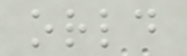orld
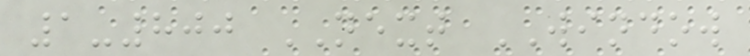1-800 NEXT WINDOW
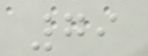79
